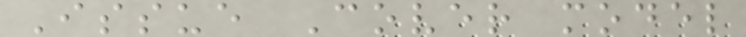Issue Cover model
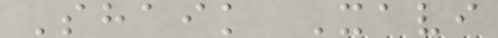Shaik Xavi
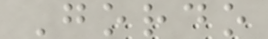Gordo
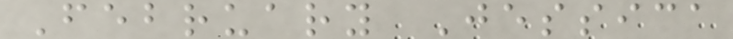February Jessica
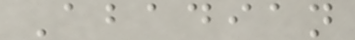Abadian
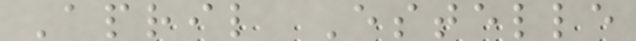April Estelle
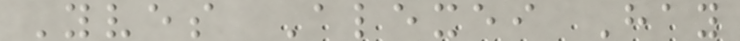Yves Alexei Hay
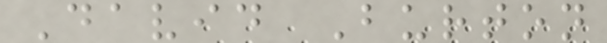David Burton
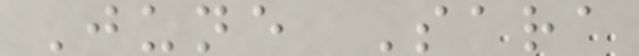June Sara
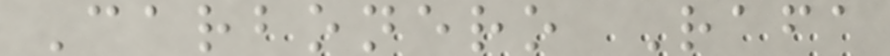Carbonero Rafa
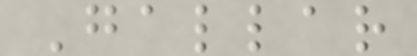Gallar
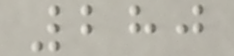280
